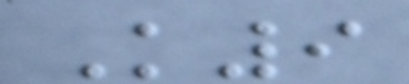K9
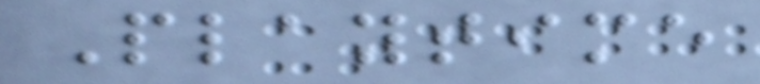Playtime
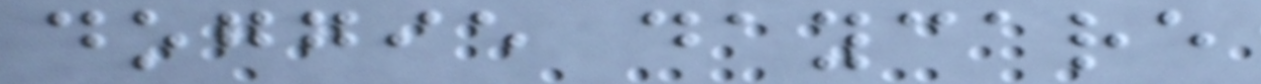doggie daycare
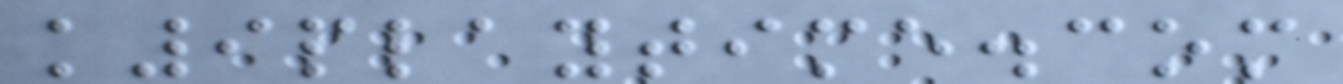k9playtime.com
